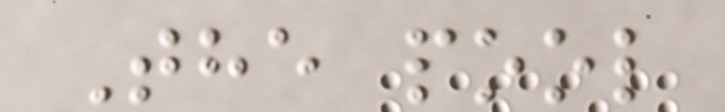The pool
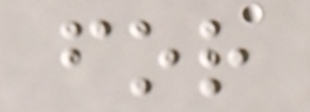for
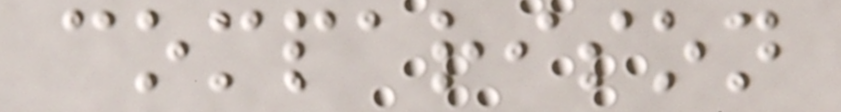comparison
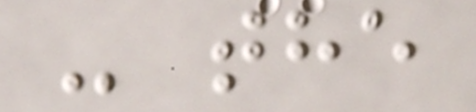- the
